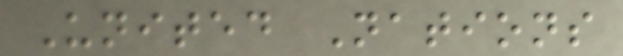United Nations
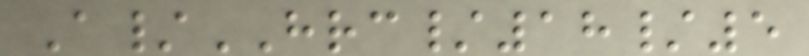A/HRC/18/5
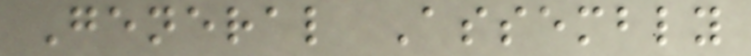General Assembly
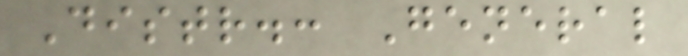Distr.: General
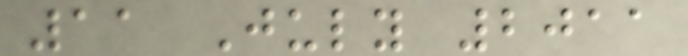11 July 2011
